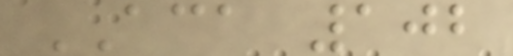ACA 102
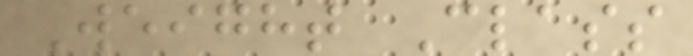Weight Class
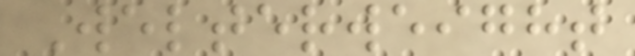Welterweight
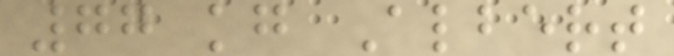77 kg Albert
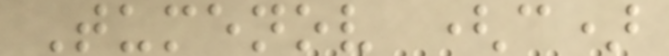Tumenov (c)
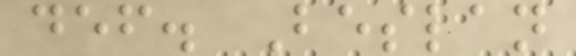def. Beslan
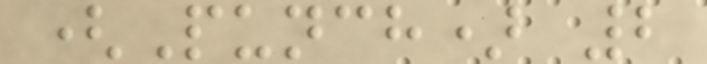(Punch) 2
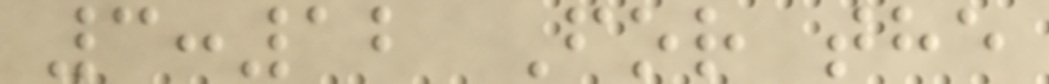3:12 For the
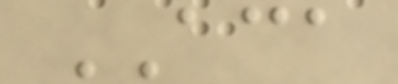ACA
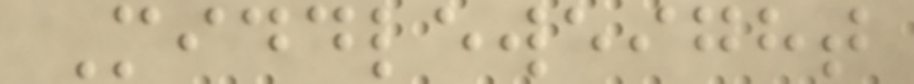Middleweight
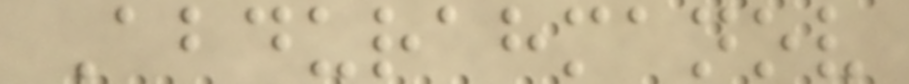Abdurahmanov
